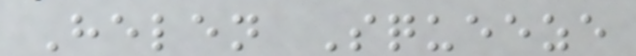Helen Squeeze
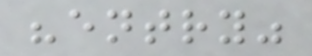"entry"
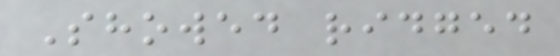Showed ridged
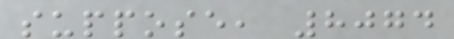suppose, 8074
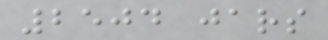2504 jars
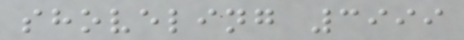shoveling 3999
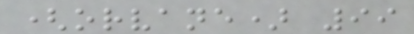(orvane) 99
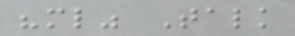"ml" Talk
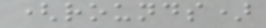(rounds)
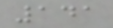141
